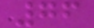76
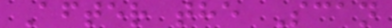After the Scan
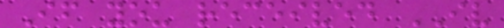If you received IV
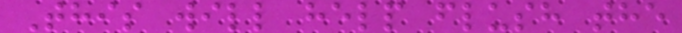This will help flush the
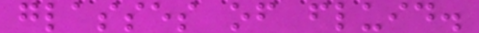glasses of fluid.
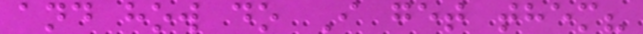and how do I get them?
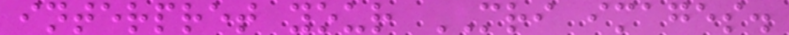interpret your MRI images.
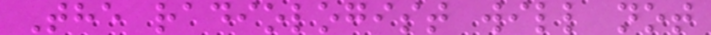The radiologist will not
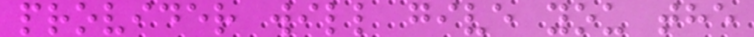provider will give you the
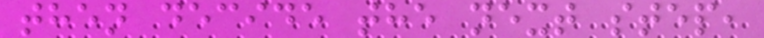then decide the next step,
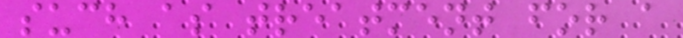such as treatment for a
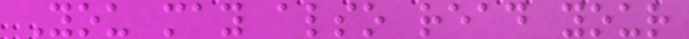You may also read your
